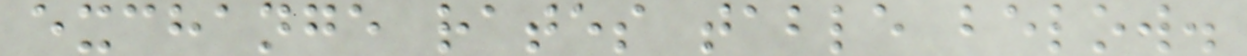exchange rates table below.
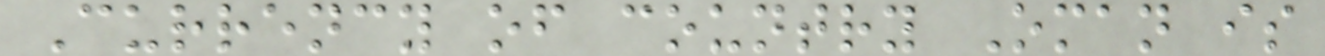Currency of country Oman is
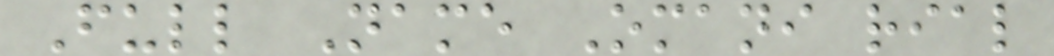Full Name Omani rial
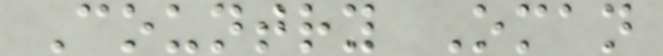Country Oman
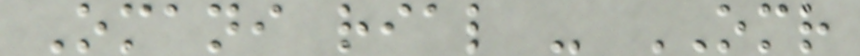Omani rial - OMR
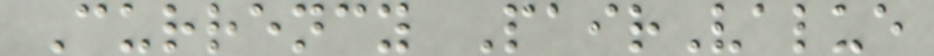Currency PairValue
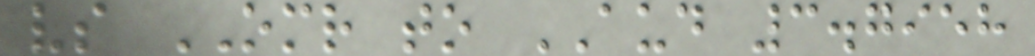vs OMR to AUD 3.7958
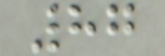87
